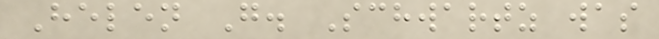Helen G. Schwartz was
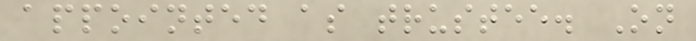appointed as trustee. On
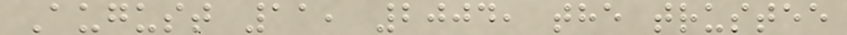August 11, 2004, the trustee
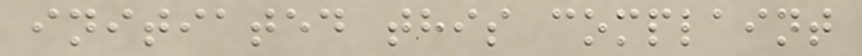initiated this complaint
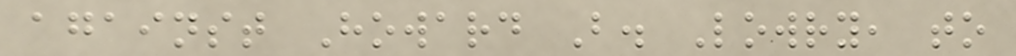against Howard B. Lowry, to
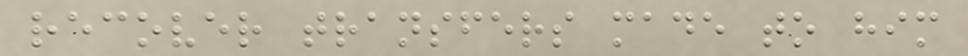recover transfers made to him
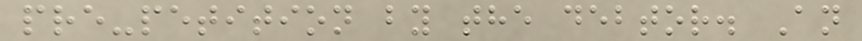pre-petition by the debtor. An
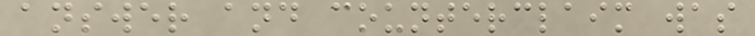answer and counterclaim was
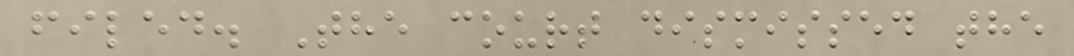filed. The court dismissed the
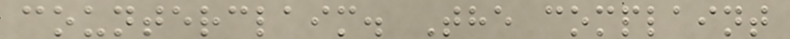counterclaim. The complaint
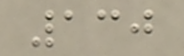130
